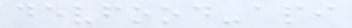devfood-api
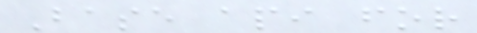Base api for
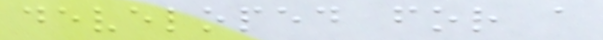developed for a
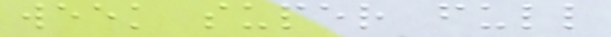week super full
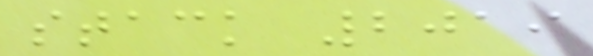stack 2019
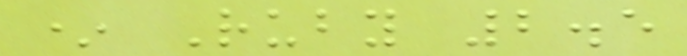* Ruby 2.5
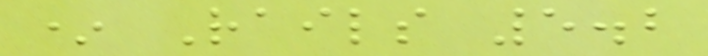* Rails 5.2
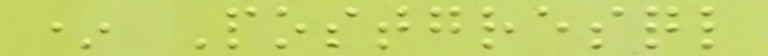* Postgresql
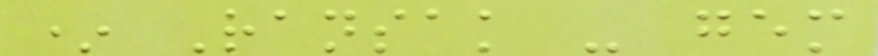* Ransak - gem
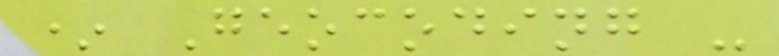* Geocoding -
